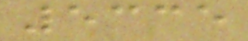5335
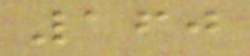160
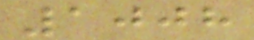1008
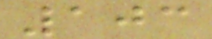103
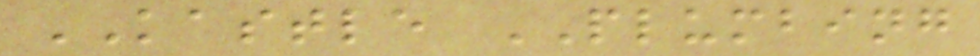KASTLE PLUMBING
